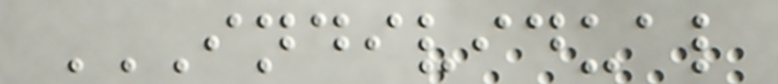INDIVIDUAL
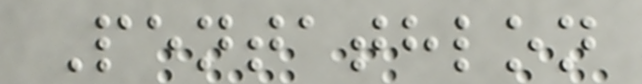Pentathlon
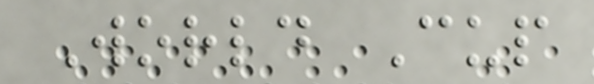World Cup
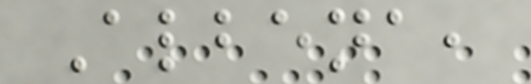Albena,
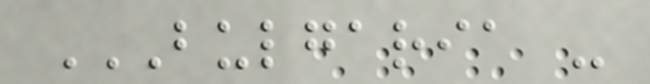BULGARIA -
